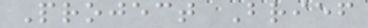Project Brief
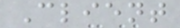Client
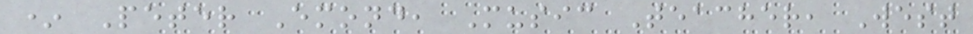* Peter Emond, Music Teacher, West
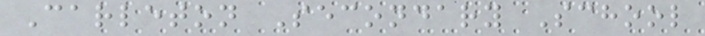Carleton Secondary School
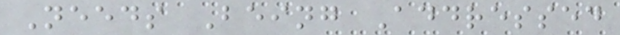Needs Being Addressed
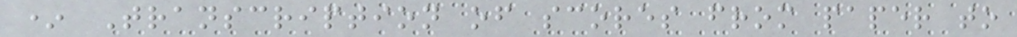* Transcription of scores from paper to
